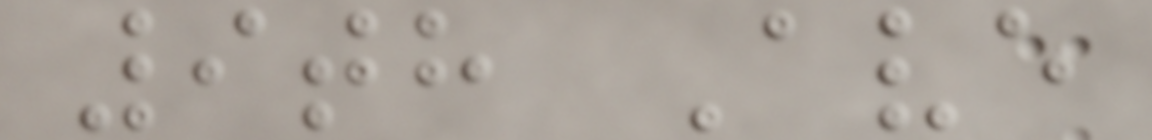9th Ave
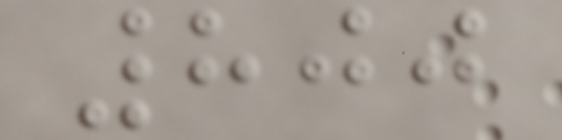800
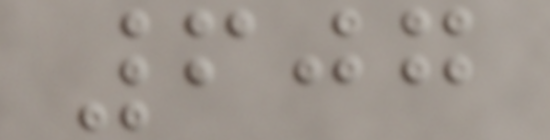607
